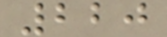220
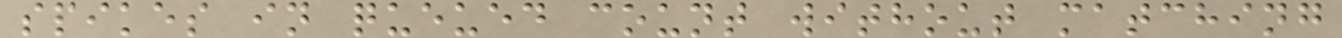spikes in queued count without matching
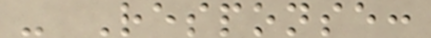- Response:
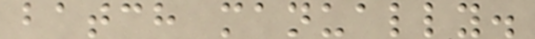batch manually.
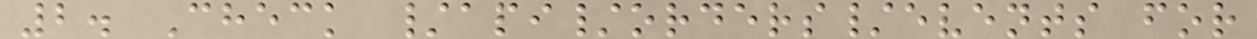2. Check /api/orders/events for
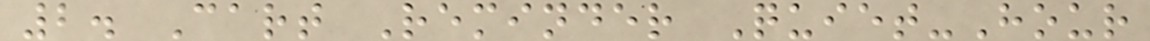2. Cart Reminder Quiet-Hour
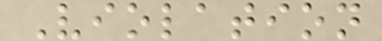Violation
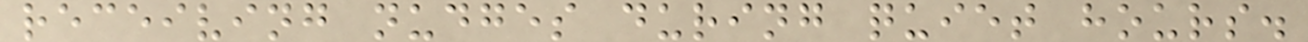receiving nudges during quiet hours.
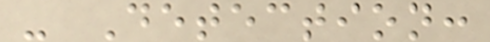- Detection:
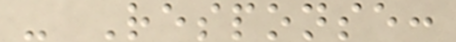- Response:
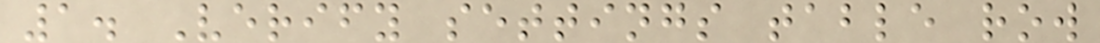1. Verify settings table row
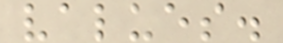values.
